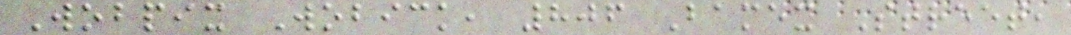Wobpix Wobick, 806 Bamex Street,
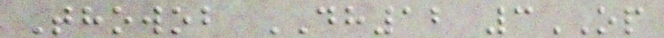Thowob DH12 3OP
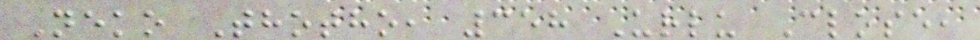Neko Thotho, 358 Urlu Close,
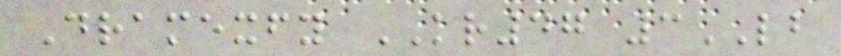Dramexfy KR47 3LB
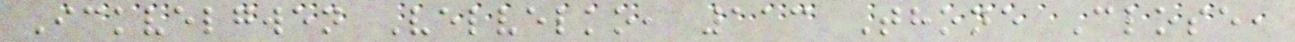Ickvelgwen Velvelko, 113 Thone Close,
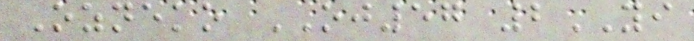Ozneko OJ57 2YI
